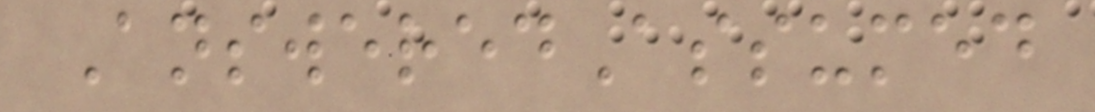AnsweredAssumed
